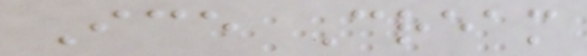Ice Cream
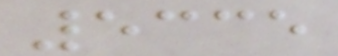5335
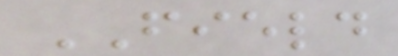FIELD
